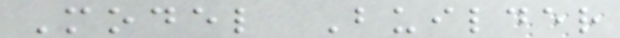Model Builder
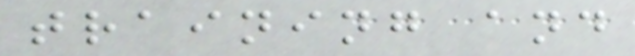training and
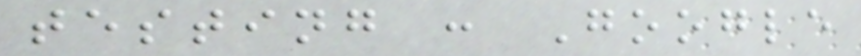testing : Google
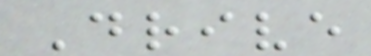Drive
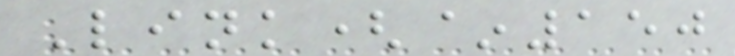Link(~150
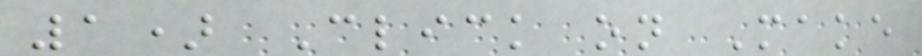1) Click on Make
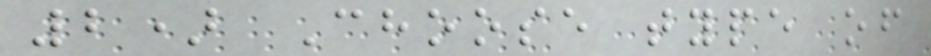2) Choose type of
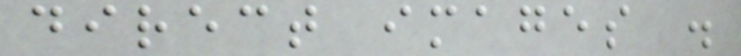direct images .
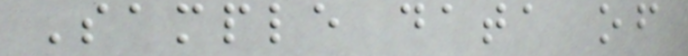Sample data of
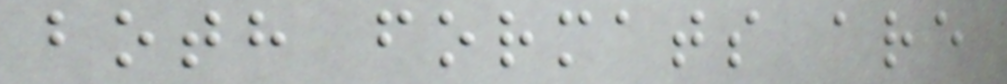both formats are
